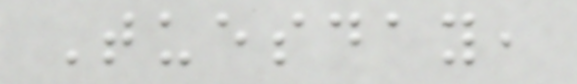Tuesday,
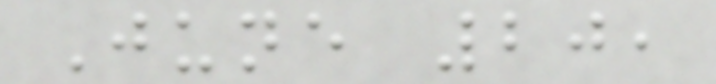June 20,
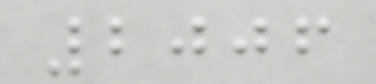2006
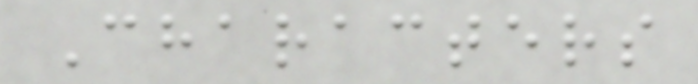Characters
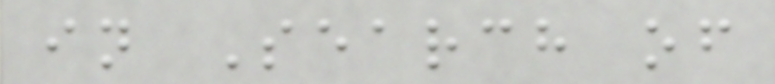in Search of
